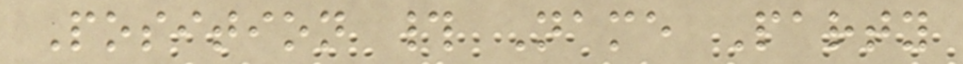Position # Name Party
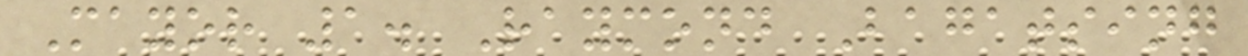Mayor 1. Raymond Bagatsing
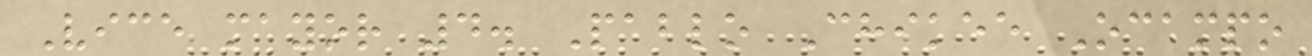Vice mayor 4. Pablo Chikee Ocampo
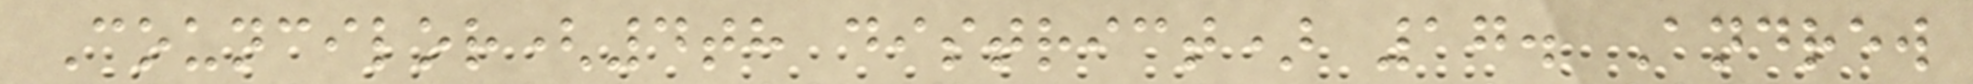Councilor(4th district) 17. Andrew
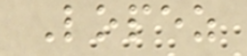Lopez
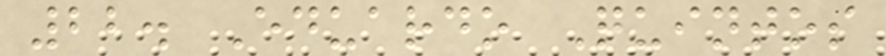22. Eduardo Quintos
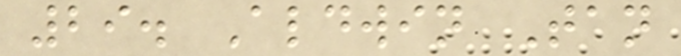29. Aldwin Tan
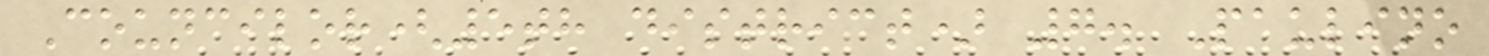Councilor(5th district) 7. Paulino
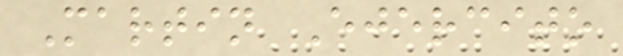Martin Ejercito
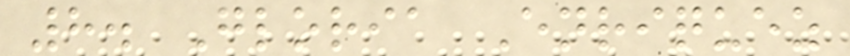8. Gloria Enriquez
